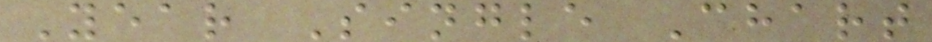Year Single Chart
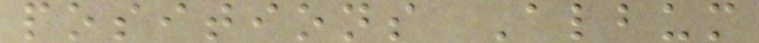positions Album
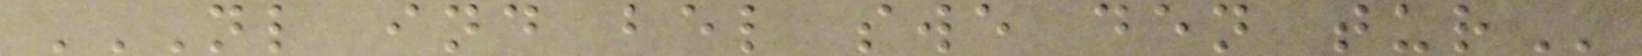NL IND BEL SWE DEN TUR
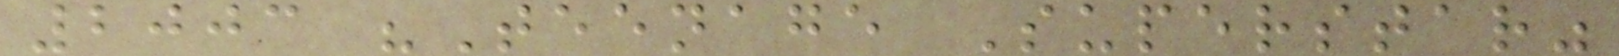2003 "Teenage Superstar"
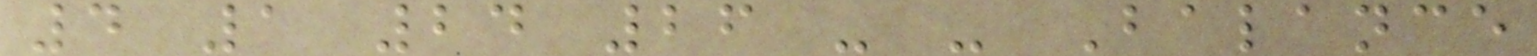4 1 24 26 - - Balance
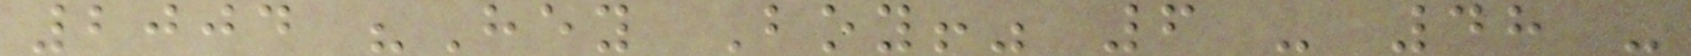2004 "Hey Boy!" 6 - 48 -
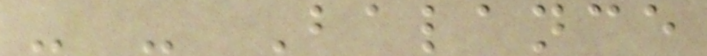- - Balance
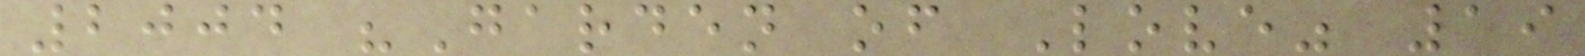2004 "Garden of Love" 19
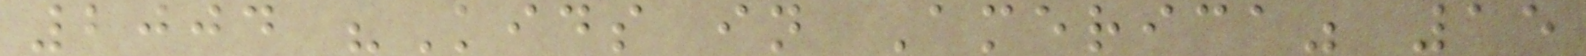2004 "Kids in America" 15
